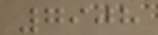7908
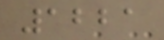1221
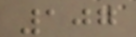107
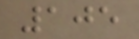105
